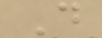D
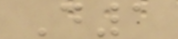D1
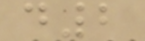d2
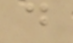d
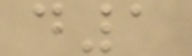d1
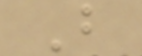B
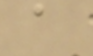a
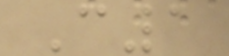C1
